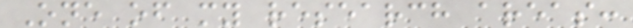One of my research areas:
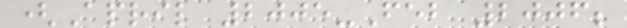(April 2005-Feb 2006;
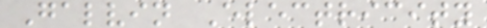Galvin Electricity
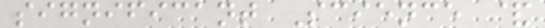significant Science &
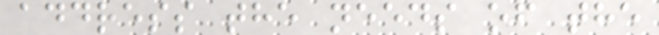address the needs of the
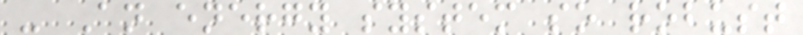- An energy system so robust
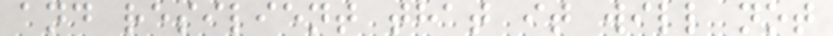and resilient that it will not
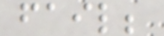fail;
